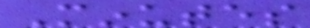Minutes
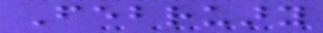February
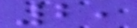2,
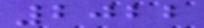2022
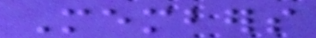Members
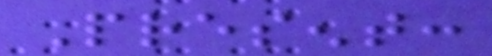Present:
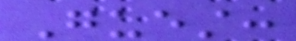Guest:
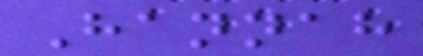Hannah
